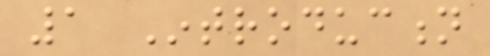1 Introduction
